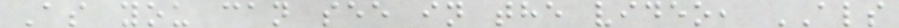As you can see in the video, ALS
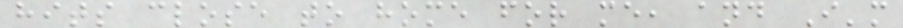hits close to home for me, and I'm
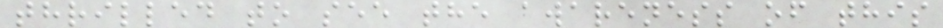thrilled to see the awareness of this
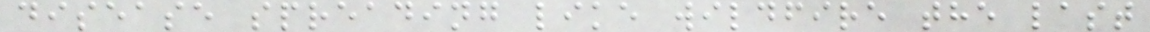disease spreading like wildfire the last
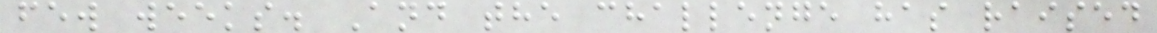few weeks. And the challenge has raised
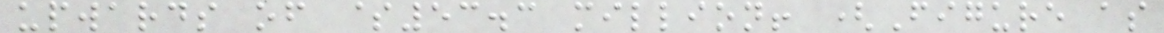upwards of $53.3 million! (Figure as
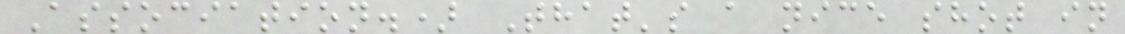Association.) That's a nice shot in
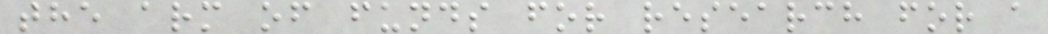the arm of funds for research for a
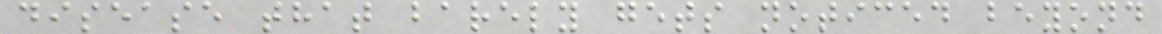disease that barely gets noticed beyond
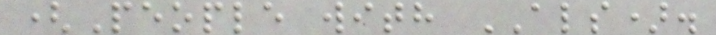(People with ALS).
